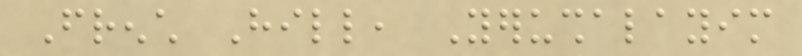French Hill, Yerushalayim
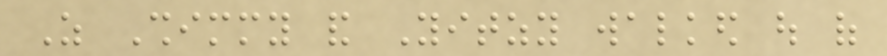As Shimmy and Yitzy walked out of
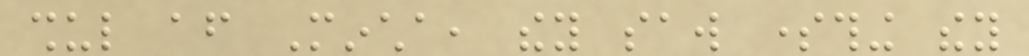shul after Mincha, they saw something they
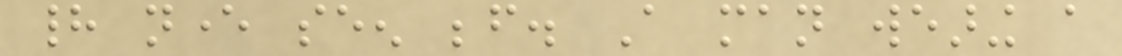had never seen before. A man wearing a
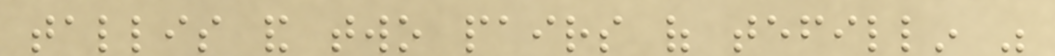tallis and two pairs of tefillin was
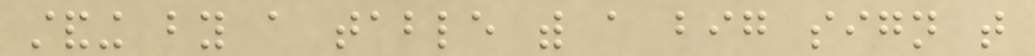standing by a table with a big sign that
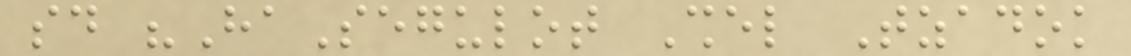said "HaSegulot Shel Tzadok
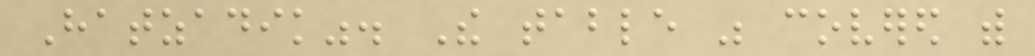Hatzadik". The table was covered with
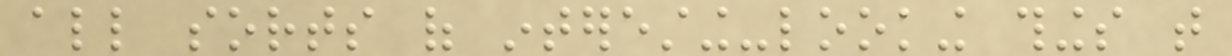all sorts of interesting-looking things that
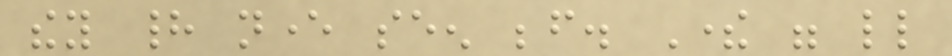they had never seen before. There were little
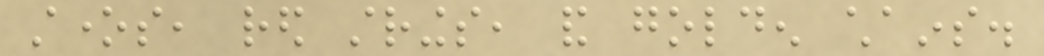stones, red strings, and golden chains.
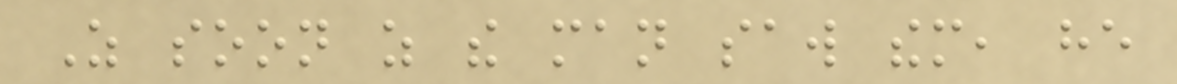As soon as the man saw them, he
